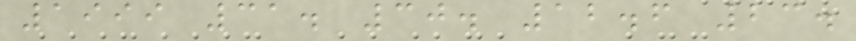1999 31. 30. 12.6 23.
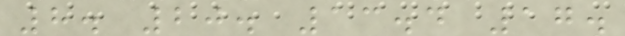8. 20. 13.4 17.
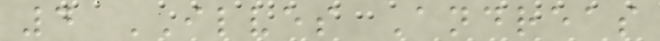4 ILVES Andreas
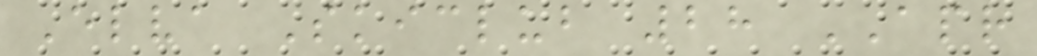Elva Skiclub 28 APR
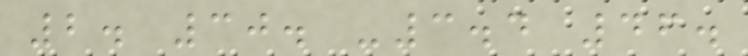2. 30. -3.4 46.
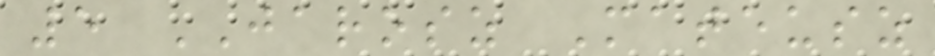5 JAROSZ Mateusz
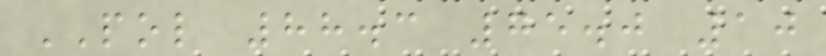POL 88.3 75.0 10
